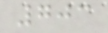703
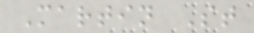Martin St
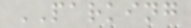PARKING
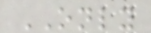ONLY
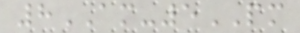8AM-5PM
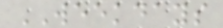WEEKDAYS
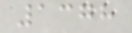1378
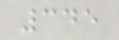345
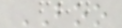BOO
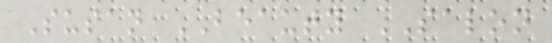Susan BEAUTY SALON
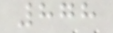878
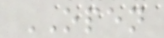OPEN
